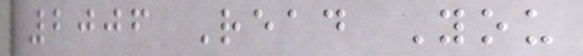2006 Read You
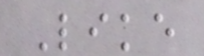Like
